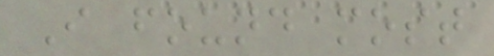I found most
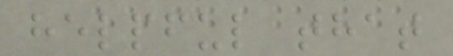helpful that
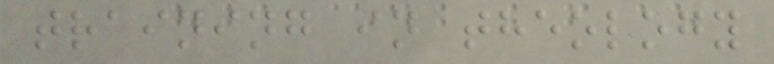training in theology
